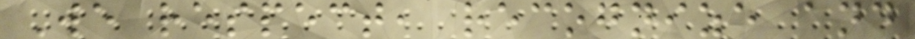We respect, recognize and
